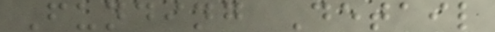Funding Detail
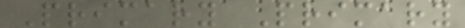Primary Primary
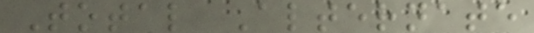Total Alternate
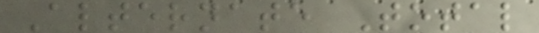Alternate Total
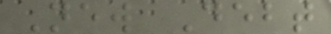New Debt
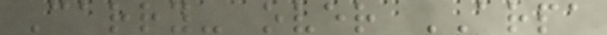Carry- over ARPA
